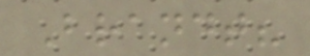Brandt?
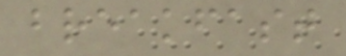breakfast
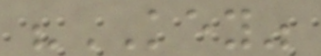"KEY"
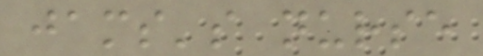jams's nurse
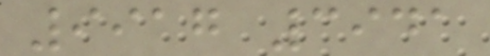9917 3941
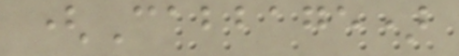(Cabbage)
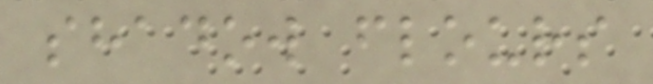shadow flours
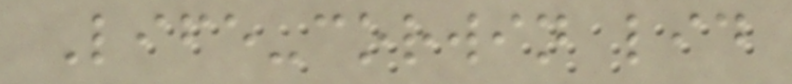Life-corwin lid
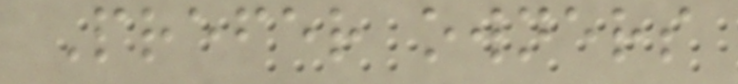Prefer owners
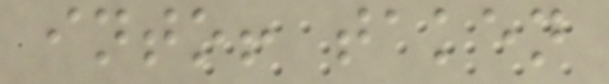into! taken
